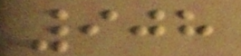908
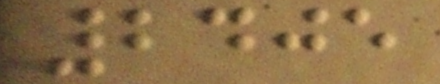2405
